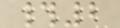#2
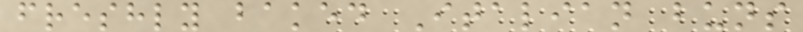freshly baked Italian buns
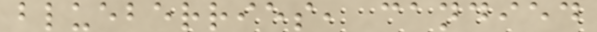blueberries, candied
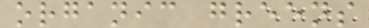organic greens
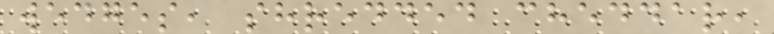wedges, shredded cheddar,
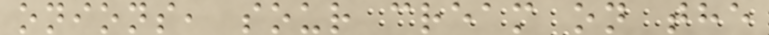onions, sour cream on the
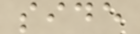side
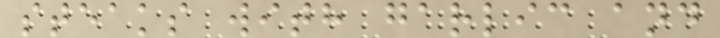steaks with garlic and
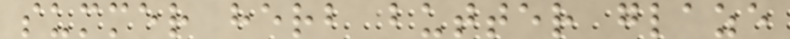summer herb butter glaze
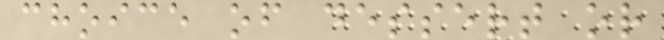choice of dessert or
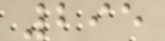295
